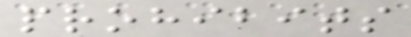prohibits
